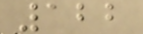122
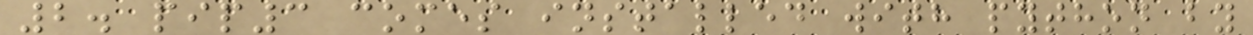2. pip3 comes installed with python by
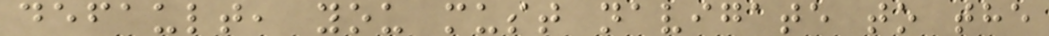default, you must navigate to the
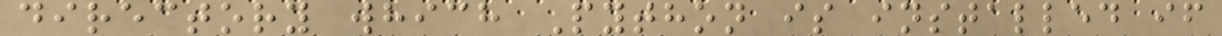directory which Python is installed if
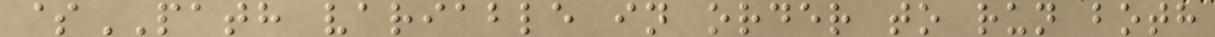$PATH variable in order to run both
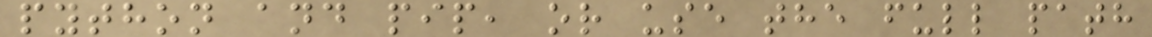python and pip, or use the full path
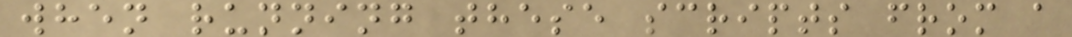when running these scripts from a
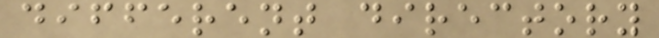different directory
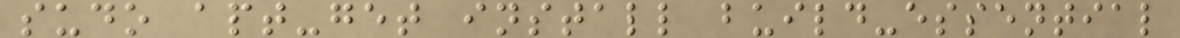sudo apt-get install build-essential
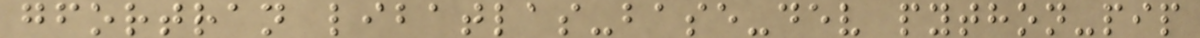gfortran libatlas-base-dev python-pip
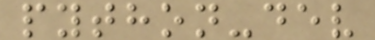python-dev
